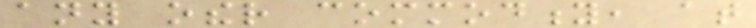any other commodity, at
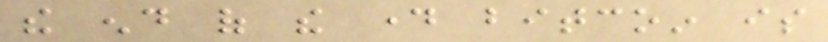the end of the day bitcoin is
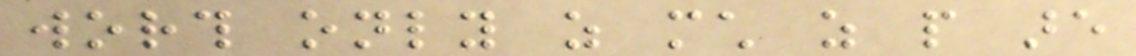worth only as much as people are
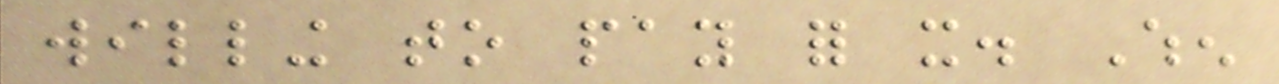willing to pay for it. When
